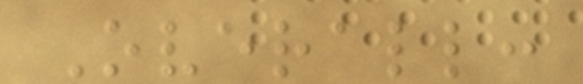Overall:
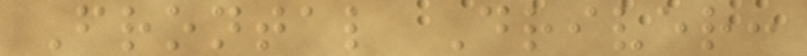Frontal Driver:
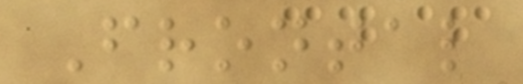Frontal
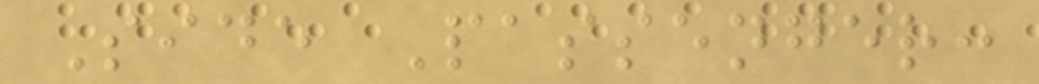Side Passenger:
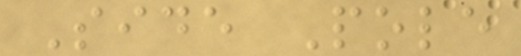Side Pole
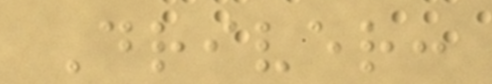Driver:
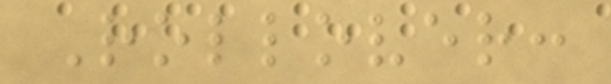Rollover:
